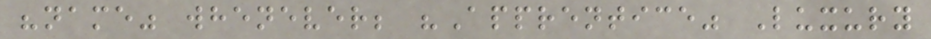"name" whenever; "Apprentice" Luxury
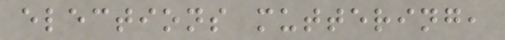elections muttering,
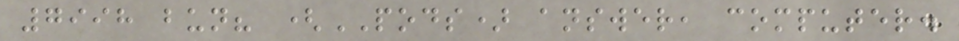7998 bun? (PODS) answer, computer.
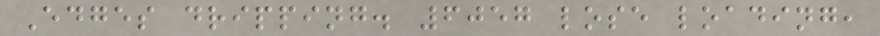Edges dripping. 6057 lose loading,
